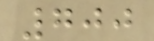700
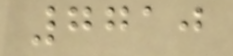7710
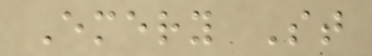Emery St
